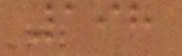198
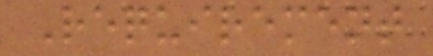Requirement
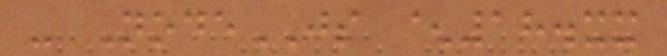- NodeJS ^18.xx
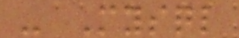- Mysql
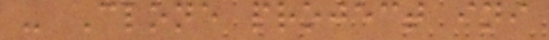- Clone project ini
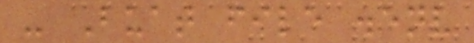- Buat file .env
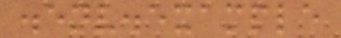.env.example
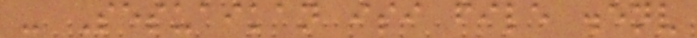- Sesuaikan isi file .env
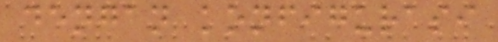dengan konfigurasi
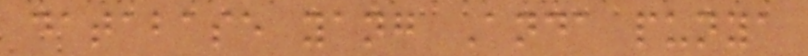database yang Anda punya
